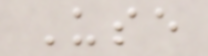Use
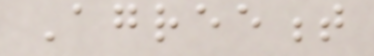Agreement
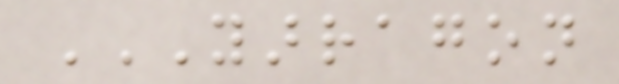YARRAGON
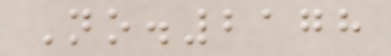No.2178
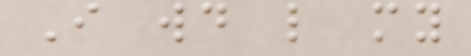I would like my
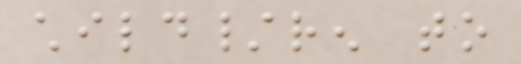child/ren to
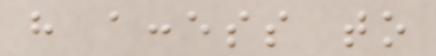have access to
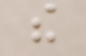the
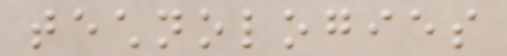technologies
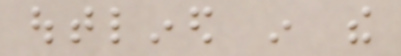outlined in the
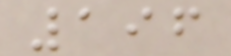196
